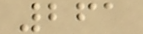261
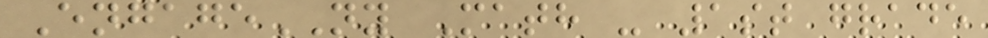EngageNY Math - 1st grade
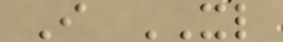I XL
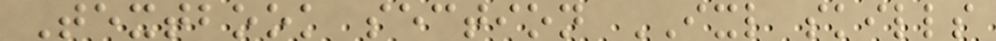Textbook section IXL skills
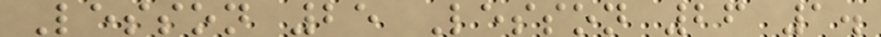Lesson 25 Lesson 26 1.
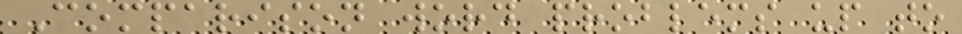Comparison word problems up to
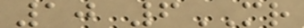10 6MR
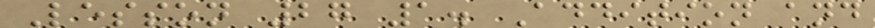Lesson 27 1. Addition and
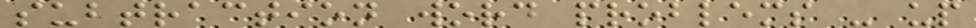subtraction word problems - up
